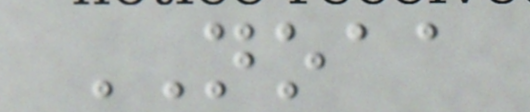NOAA
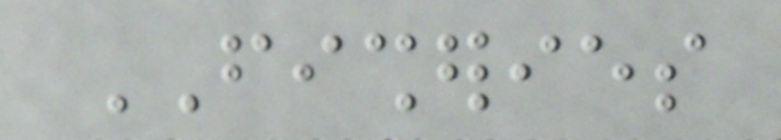FISHERIES
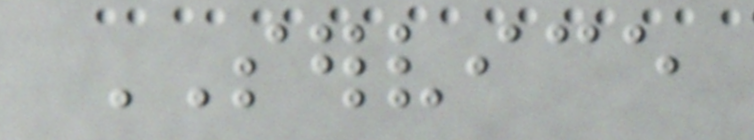SERVICE
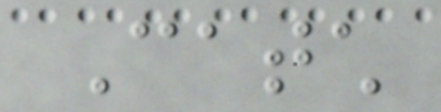Catch
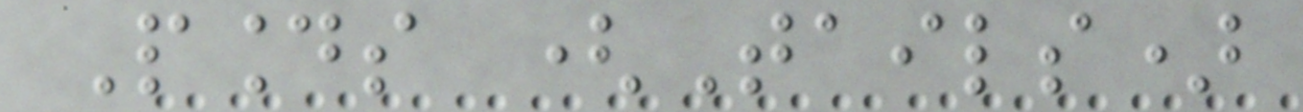Pounds (Tails)
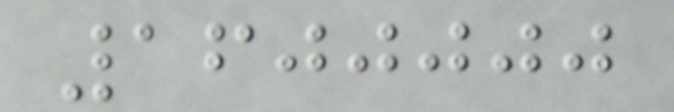1600000
